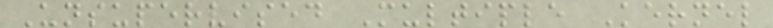Unsupervised Multiple Kernel
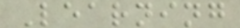Learning
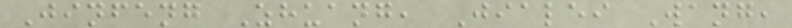Jinfeng Zhuang, Jialei Wang,
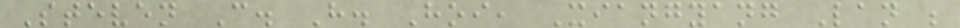Steven C. H. Hoi, Xiangyang Lan ;
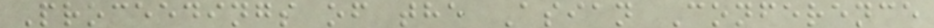Proceedings of the Asian Conference
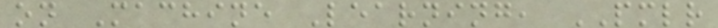on Machine Learning, PMLR
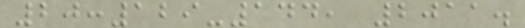20:129-144, 2011.
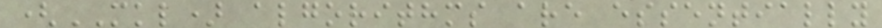(MKL) algorithms are essentially
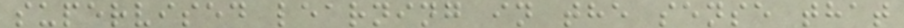supervised learning in the sense that
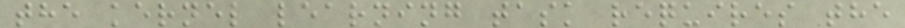the kernel learning task requires the
